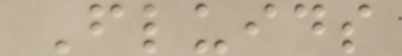Fluids
